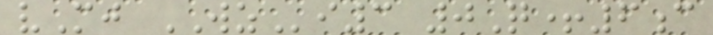vMj WZi3 0Q+6c
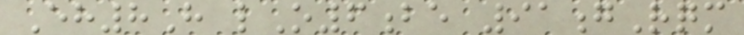Eh8H lO6be 91gRqm
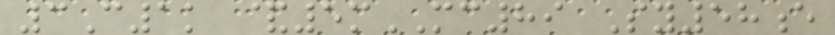3C1k &5mMC89 Sy58e
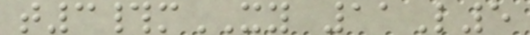t3#mXY 11L5
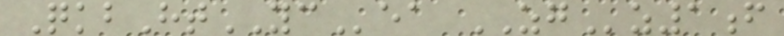QkbHtYCea ZGz1f
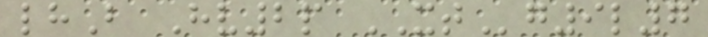lhB Hv2p XTg9l7
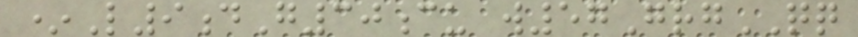*L9dG30cu w57GrgQQ
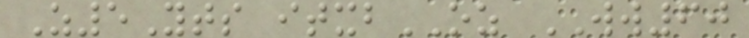Z5Yts itxbOZ WW60
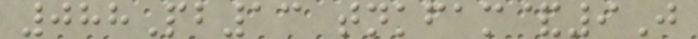088Pb13 tnkfam&9J
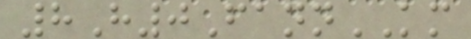8H0FannKM
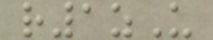r1zU
